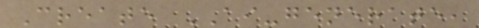Create AI-generate,
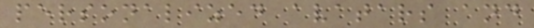personalized avatars and
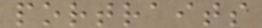portraits
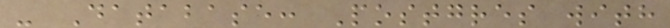- Database: Postgres with
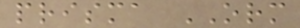prisma ORM
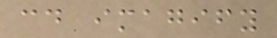cd imagify
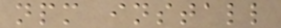npm install
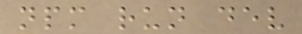npm run dev
